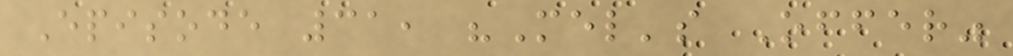Episode 31, "Mel's Offer"
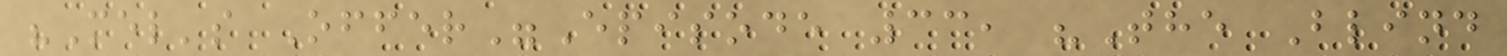"Mel's Offer"Episode 33, "The Blind
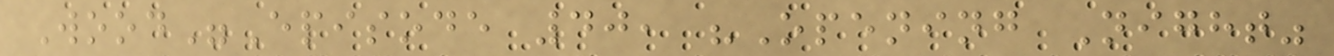Wood"Episode 40, "Opening Night"
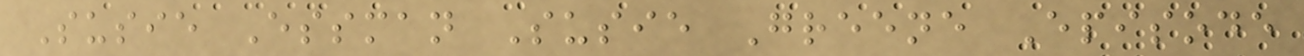Susie Essman Susie Greene Episode
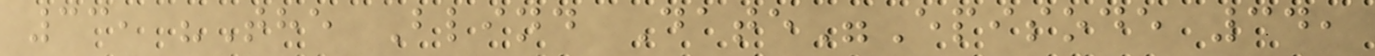33, "The Blind Date"Episode 34,
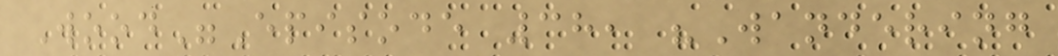Wood"Episode 38, "Wandering
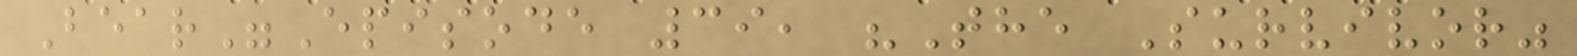Bear"Episode 39, "The Survivor"
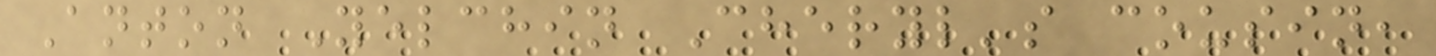Anton Yelchin Cheryl's cousin,
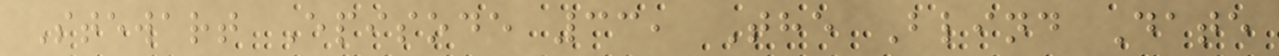Stewart Episode 33, The Blind Date
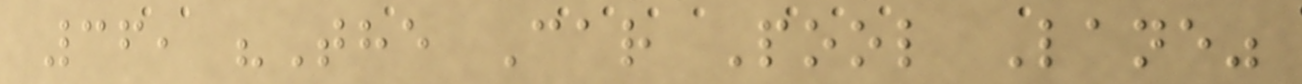36, "The Car Pool Lane"
